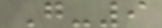G-9
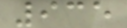935
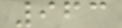963
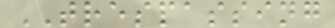TRESPASSING
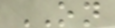ON
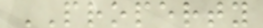PROPERTY
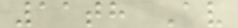11th Av
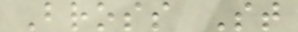Bross St
